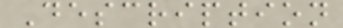Description
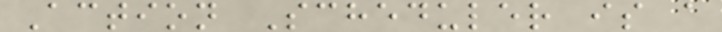Action Scheduler is a
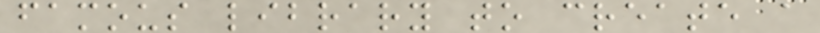famous library to create a
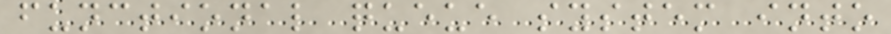functional queue system into
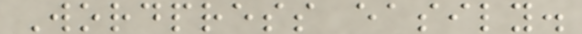Wordpress easily.
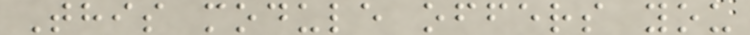This module offers you
